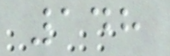148
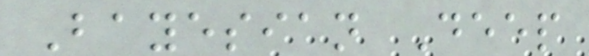Bayesian Deep
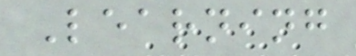Learning
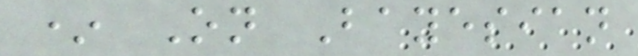* On Bayesian
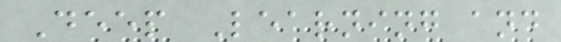Deep Learning and
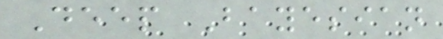Deep Bayesian
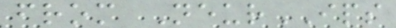from NeurIPS
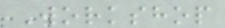Workshop
